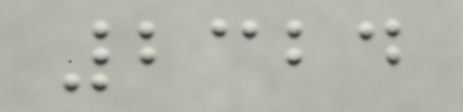2324
